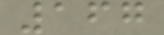167
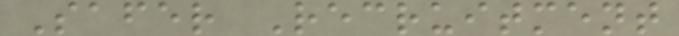Safer Recruitment
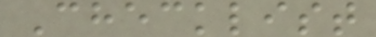Checklist
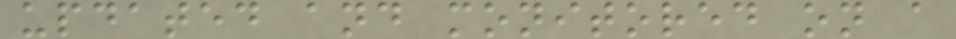updated and monitored on a
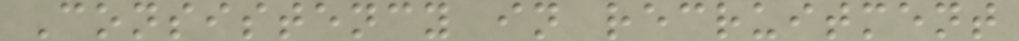Consistency in recruitment
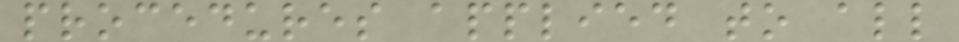procedures applied to all
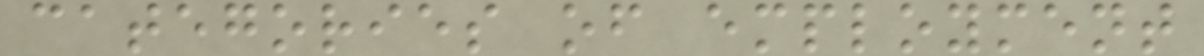categories of employment
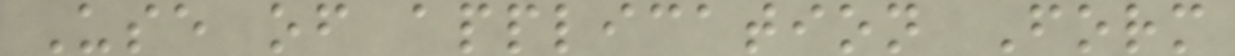Use of application Form
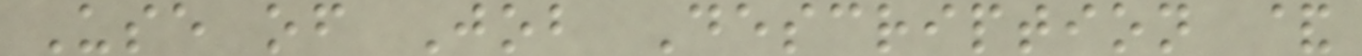Use of Job Description &
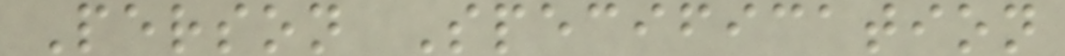Person Specification
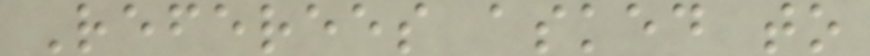Referees asked to
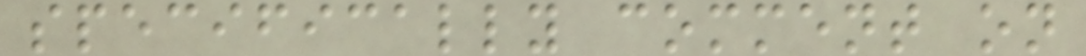specifically comment on
